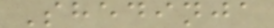Shedinja
